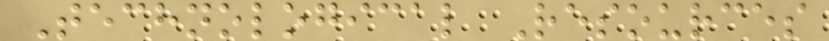Technological Resources
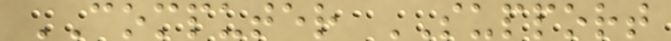COMPUTER SUPPORT
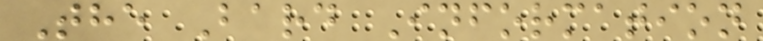The Bard Information
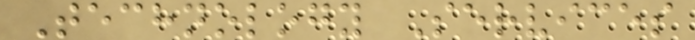Technology Services
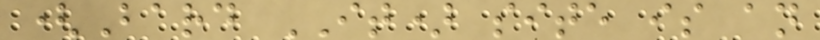(Bard IT) site is an
